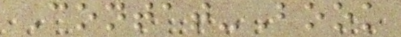Contat-Book
